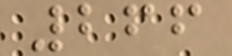266
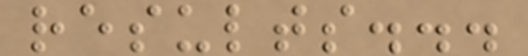results...
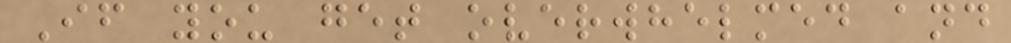If you get overwhelmed and
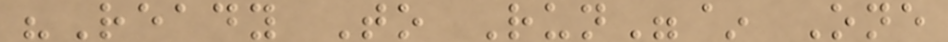"Ready To Run"~ One
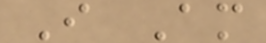I Am
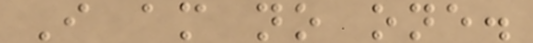I am no one.
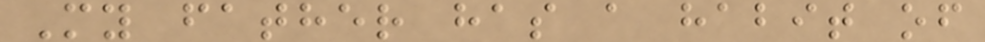My father has a habit of
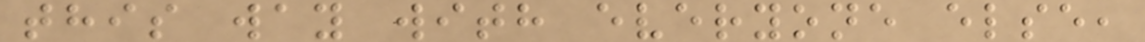this way with everyone else,
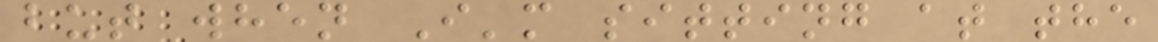but when I'm sitting at the
